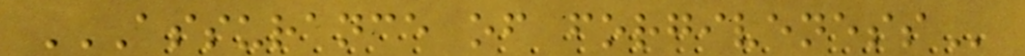ASSURANCE OF FORGIVENESS
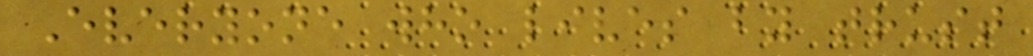Everyone who lives by trust
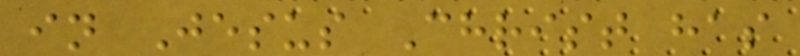in Jesus Christ has
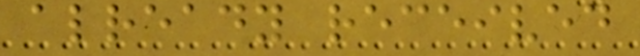already received
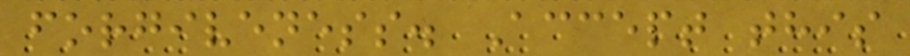forgiveness. Accept this
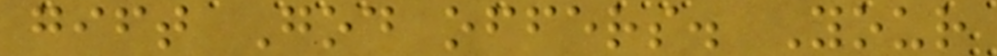gift God offers. Your
